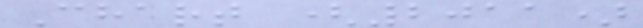Chart (2011)
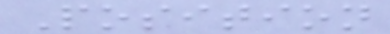Position
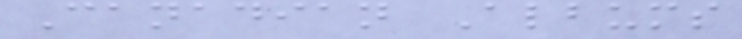Canadian Albums
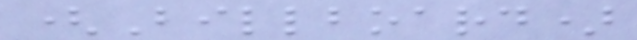(Billboard)
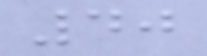40
